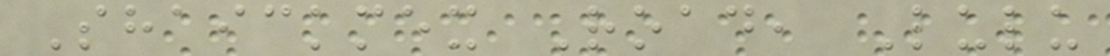Shaickmex Road, Lulu
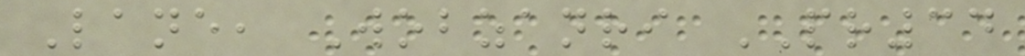Lane, Wobzanri PR34
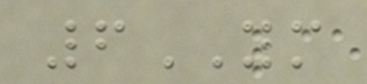6YM
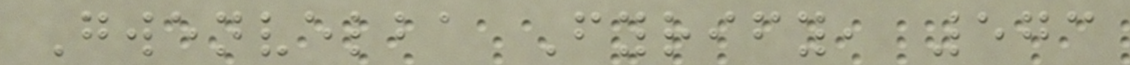Gwenvelba Fyrify, 573
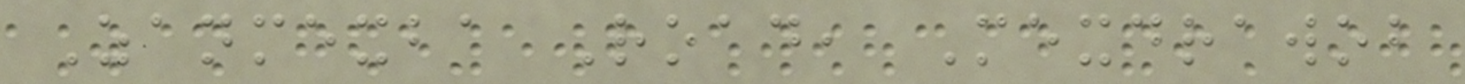Zanmexba Road, Mexdrawob
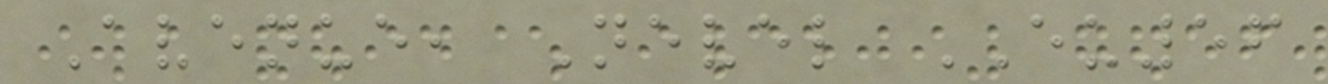Avenue, Nevel EU56
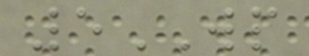5WP
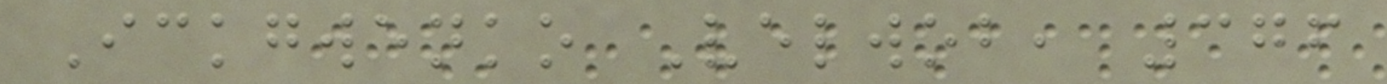Ickgwenko Velwob, 376
